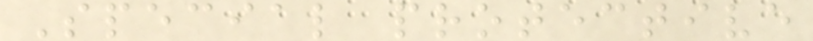Special protective
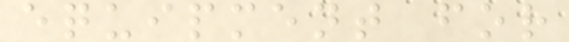equipment for
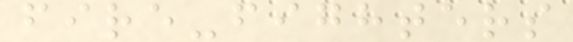fire-fighters
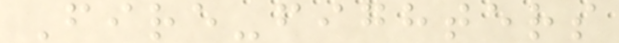Fire-fighters
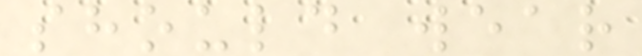should wear
